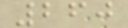260
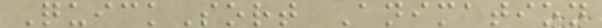QuickSort Animation
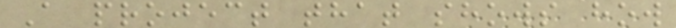A project that shows how
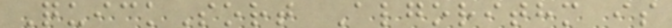QuickSort Algorithm is
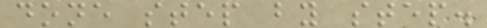done step by step.
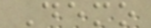Demo
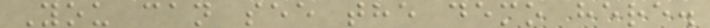You can see the demo here.
